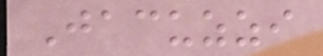Jacuzzi
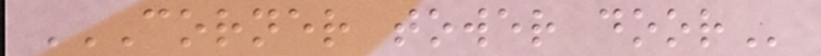CORNER TOWER DOOR
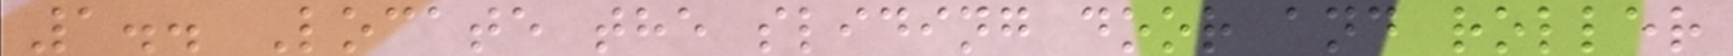1.. Locate the sliding door and roller
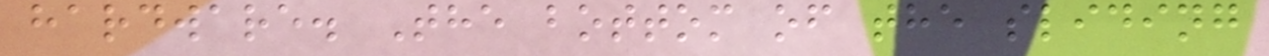hardware. The bottom of the sliding
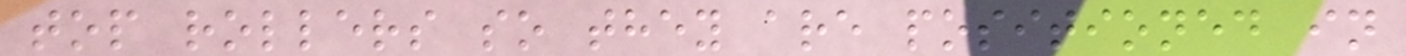top rollers so they are positioned in
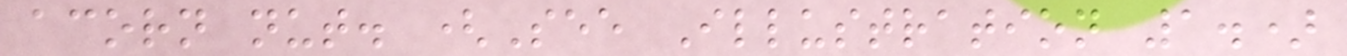acorn nut. (See Illustration 1.)
